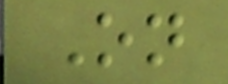On
